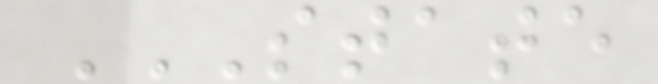STATE
